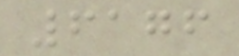6176
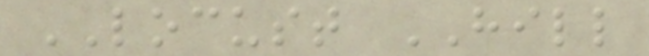LOCUST HILL
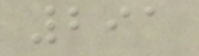291
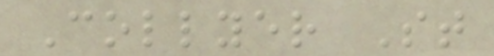Collyer St
